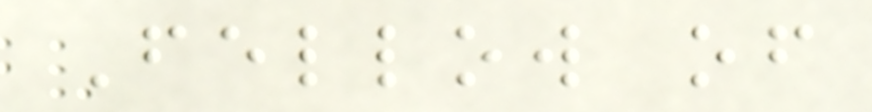Fellow of
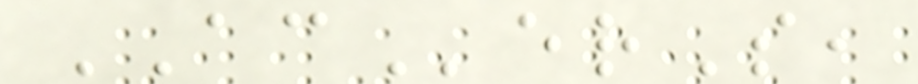ACerS,
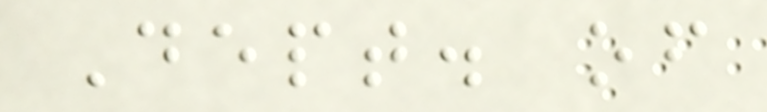Dept. of
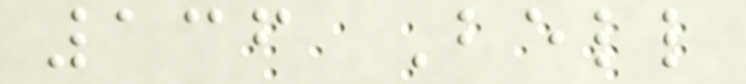136 Bell
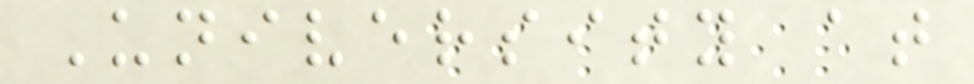University at
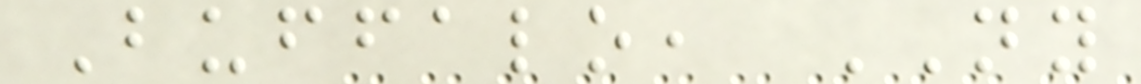Buffalo, NY
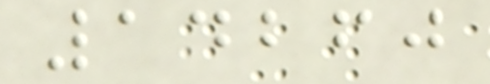14260
